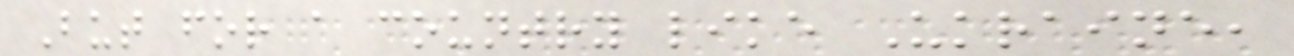But for a country like Ukraine,
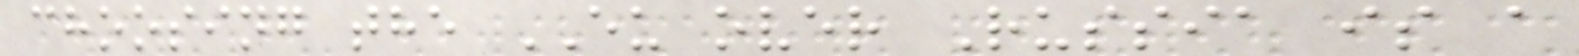choosing the EU over Russia is a
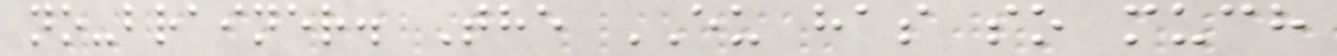no-brainer. The EU has so much
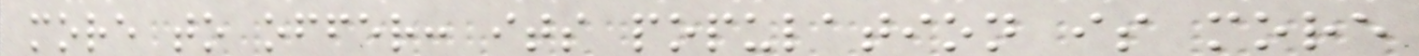more to offer: its population is more
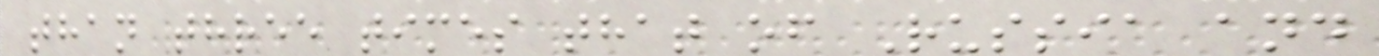than three times that of Russia and
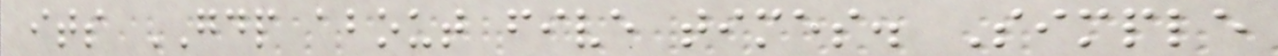its GDP about five times. Simple
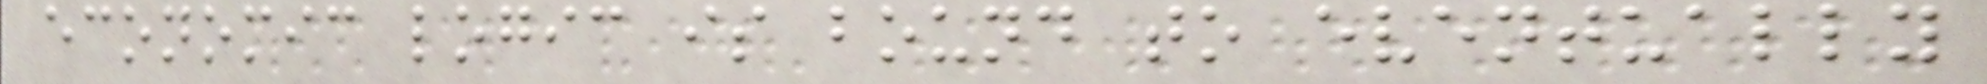economic logic is bound to eventually
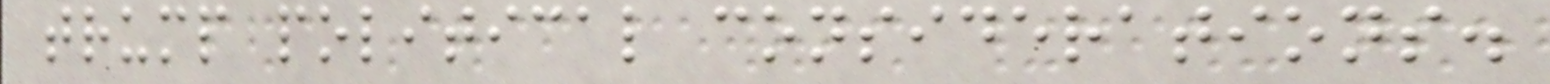trump political considerations.
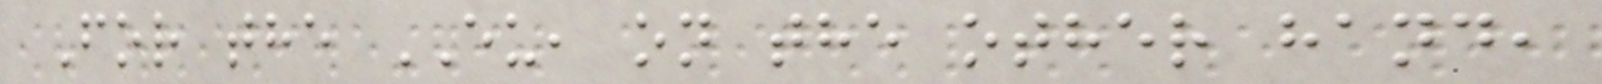For the EU, on the other hand,
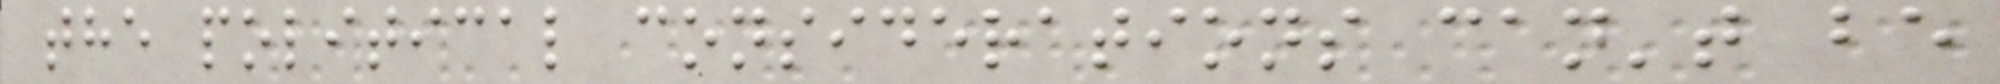the political considerations can't be
